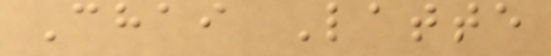Chai Latte
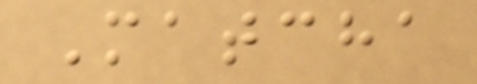Matcha
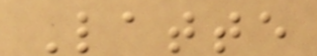Latte
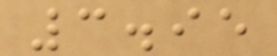3.95
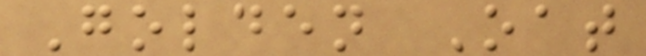Golden Oat
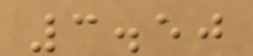3.50
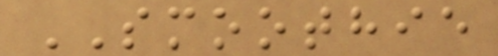SMOOTHIE
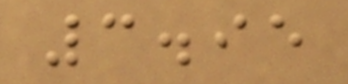3.95
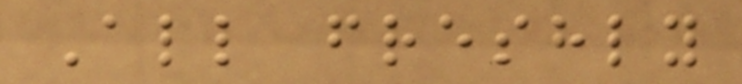All freshly
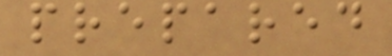prepared
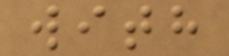with
